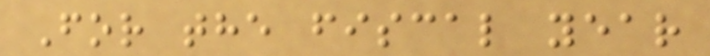For the fiscal year
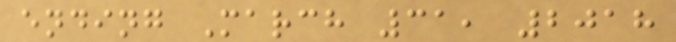ending March 31, 2018
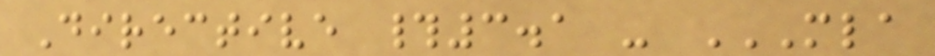Directive #3.1 - MLA
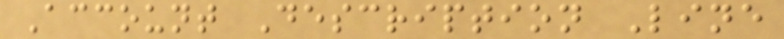Account Description Line
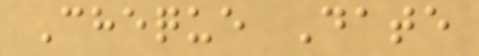Cheque Date
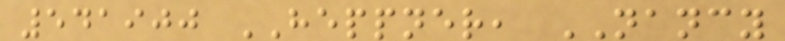541900 HEPPNER, NANCY
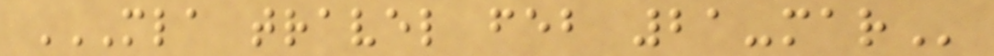MLA TRAVEL FEB 21-MAR
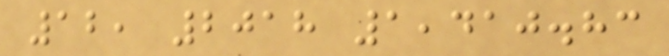12, 2018 1,410.83
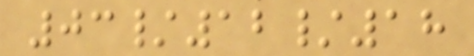03/12/18
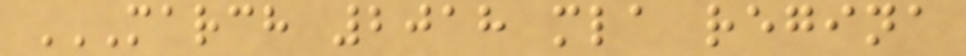MARCH 2018 MLA REGINA
